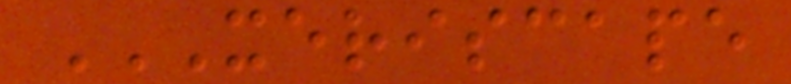XERISCAPE
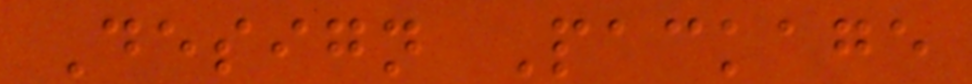Design Package
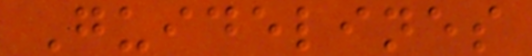Guidelines
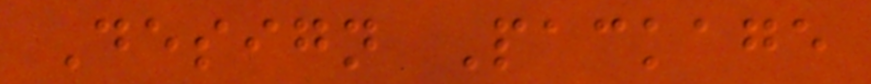Design Package
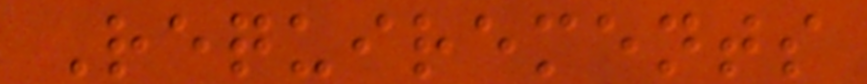Requirements
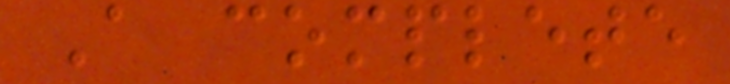A complete
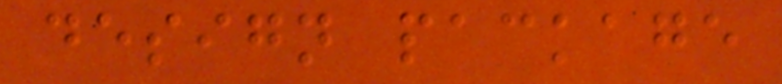design package
